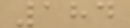184
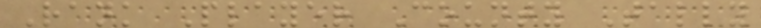Rank Player County Tally
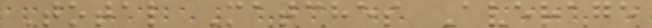Total Matches Average
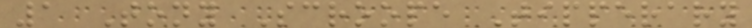1 Tony Scroope Tipperary
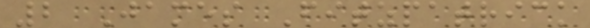2 James Fitzpatrick
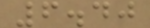6.40
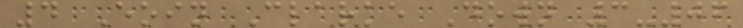4 Eoin Clarke Down 3-06
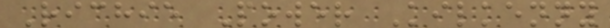Richie Power Kilkenny
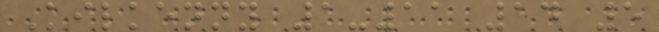Kilkenny 1-11 14 5
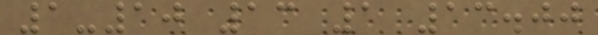1-10 13 1 13.00
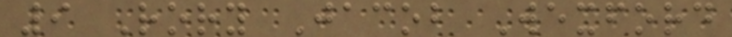9 Rory Jacob Wexford
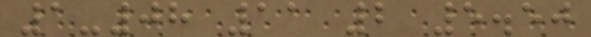1-08 11 2 5.50
